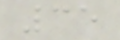35
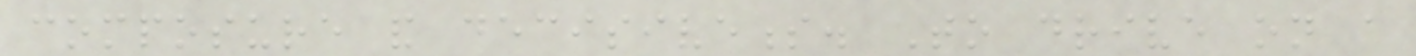composure and decisiveness. To drive on a
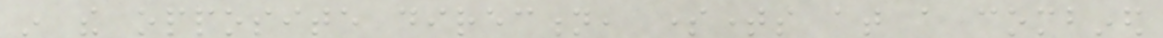in the opposite direction, sometimes at a combined
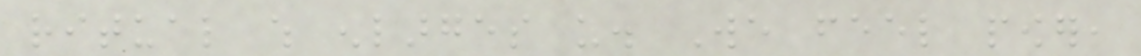ritual which enlarges us. We feel power,
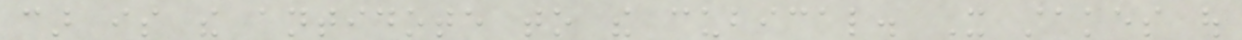car is the antidote to the cubical. It stakes out
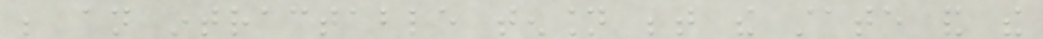be an intractable tension between the state and the
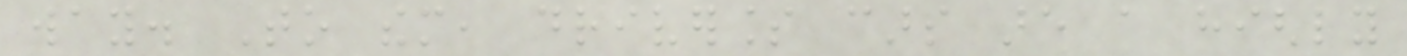way. To them, driverless cars are a highly
